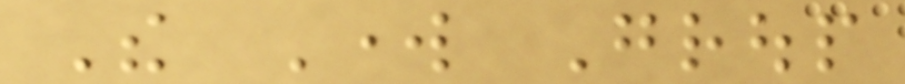The Work Group
